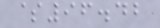$96.42
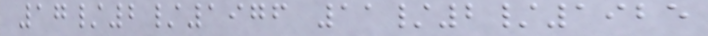17/2/1976 11/2/1925
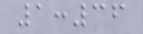1:36
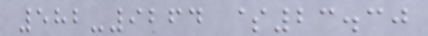582-9264 $23.30
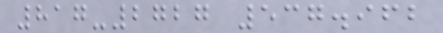817-2727 537.962
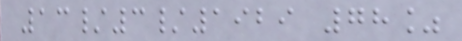13/3/1929 78%
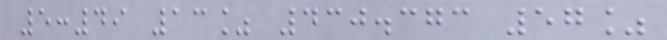5:49 13% 430.373 57%
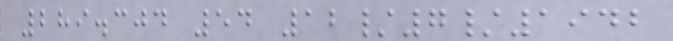289.304 54 12/7/1942
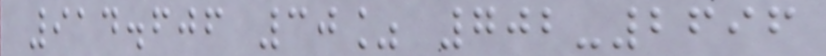914.606 30% 702-2696
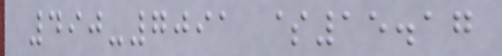490-7091 $15.17
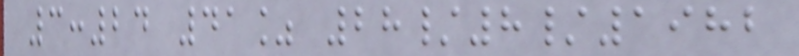3:24 41% 28/8/1982
